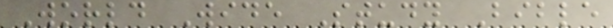World Wide Study Bible
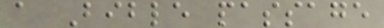a Bible passage
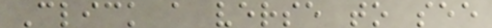Click a verse to see
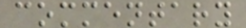commentary
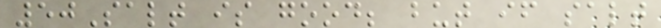50Salt is good; but if salt
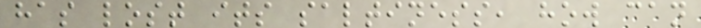has lost its saltiness, how can
